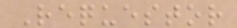Requestor
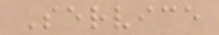Service
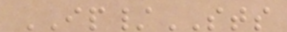IP/STS
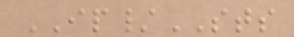IP/STS
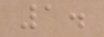1.
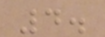4.
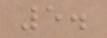5.
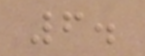6.
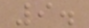9.
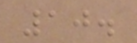10.
